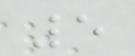5
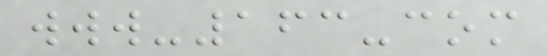www-163-com
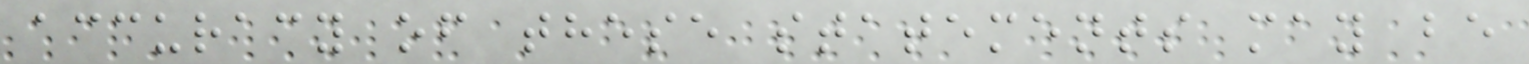accuracy of these statements may be
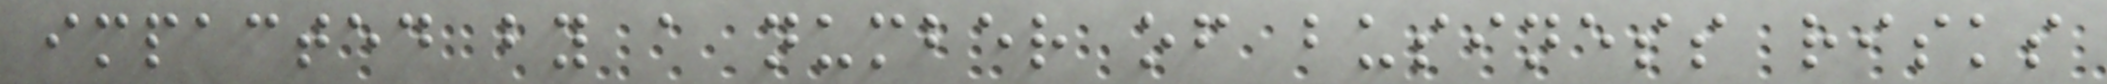impacted by a number of business risks
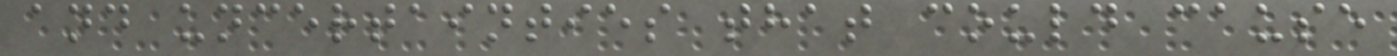and uncertainties that could cause
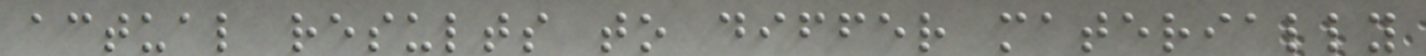actual results to differ materially
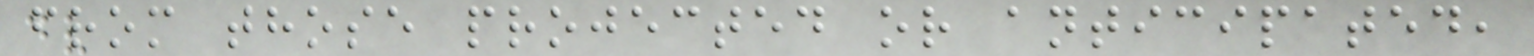from those projected or anticipated,
